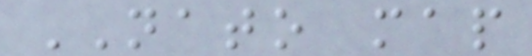NATO map
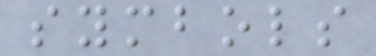symbols
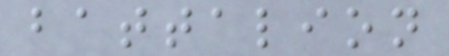battalion
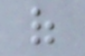of
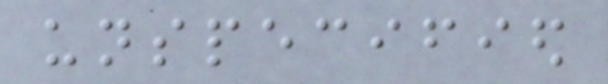unspecified
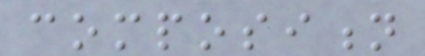composition
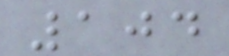104
